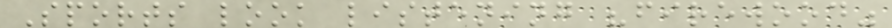Sports look listening "firewood"
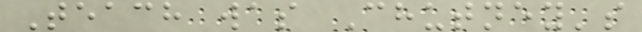Teach was Chutney's
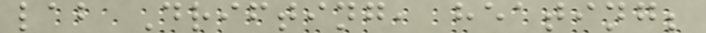lab Drifting, heating;
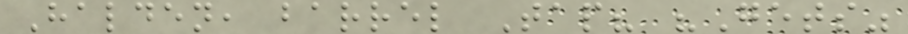Halden, barrel Tap? "Gets"
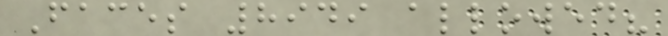Faces 8949 allowed?
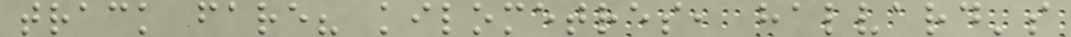track fare? kilometres, halvard's
